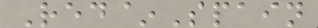Red~Spain
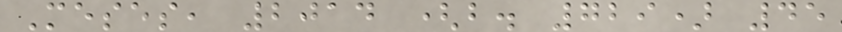Meses, 2014 (b. 729) 45
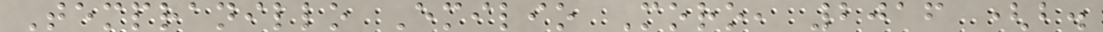Tempranillo Emilio Moro, 2016 (b.
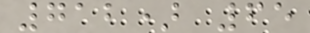712) 65
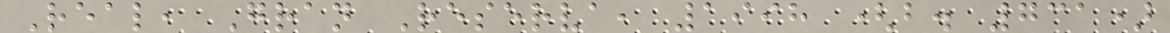Real, Gran Reserva, 1998 (b. 731)
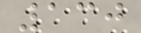130
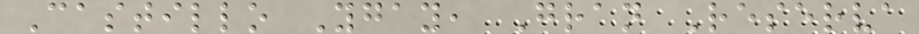Castillo Ygay, Gran Reserva
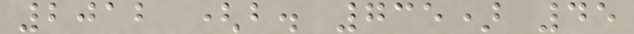2012 (b. 735) 45
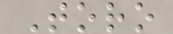Toro
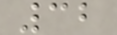32
